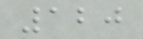120
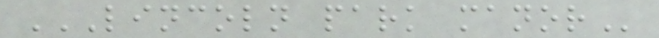LINCOLN PARK MANOR
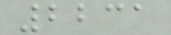2231
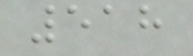518
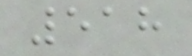518
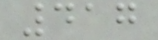417
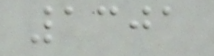1301
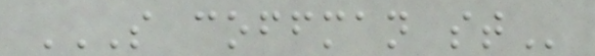S COFFMAN ST
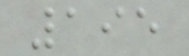195
